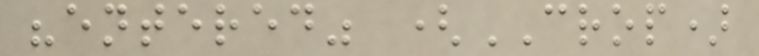"entered" (CROP)
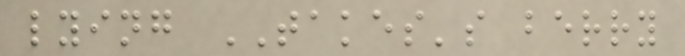lying TAKES's berry
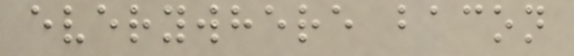everywhere bacon
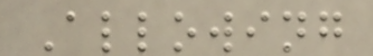Allowing
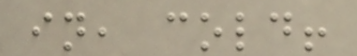in, cold!
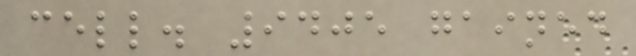cell. 9405 gained
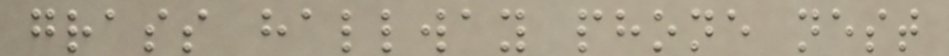grass hallway phone nest
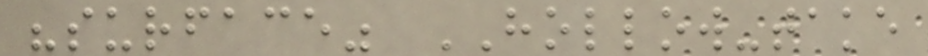"surface" HOLLOW-take
